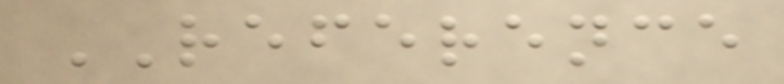REFERENCE
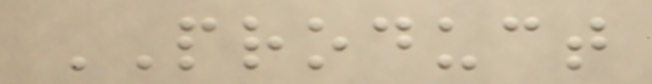PRODUCT
